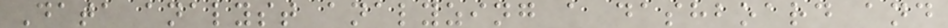Data analyst analyzing a dashboard and
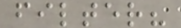filter?
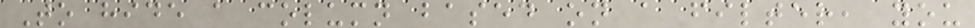To hide a column based on a filter, you
